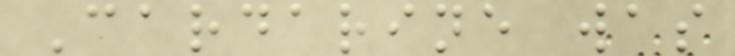Cardarine was
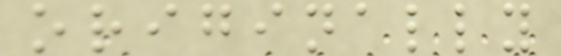originally
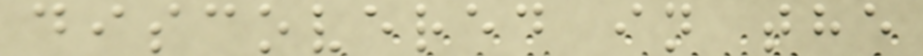discovered in the
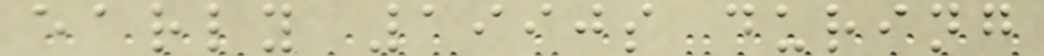early 1990s during
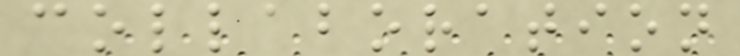collaboration
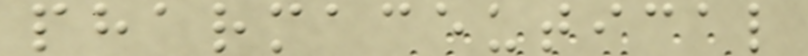pharmaceutical
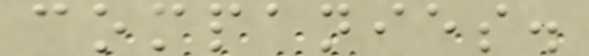companies.
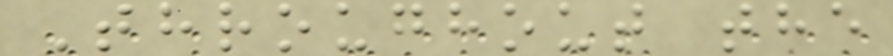Throughout the
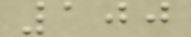100
